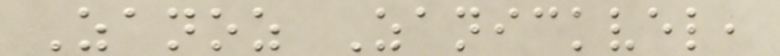Zanoz Zanickvel,
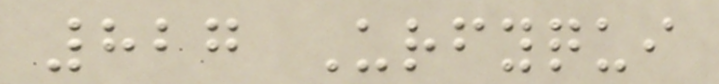827 Urfyqui
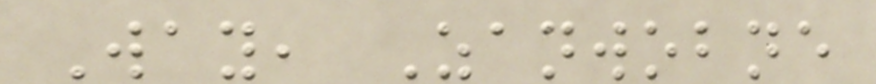Way, Zanwobne
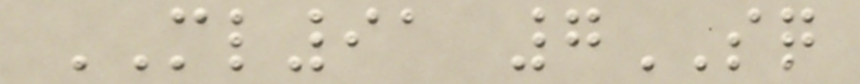ML91 7SQ
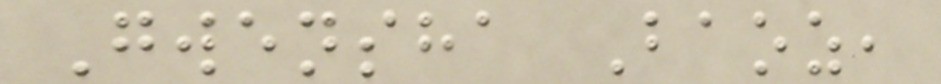Gwensha Baoz,
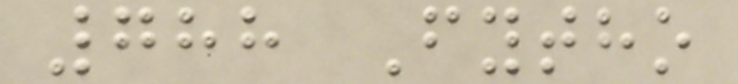788 Fytho
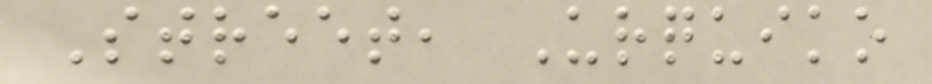Street, Urquiko
